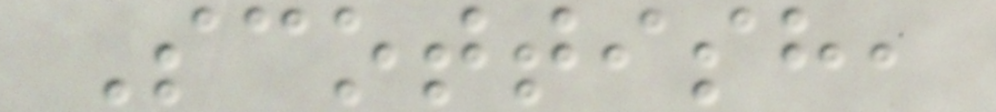Scottish,
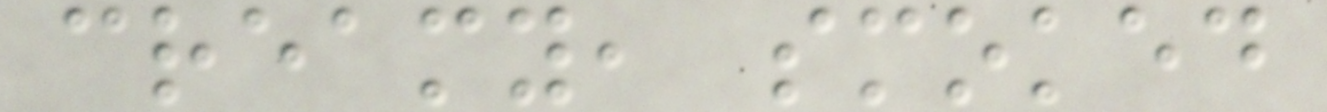creamy, smoked
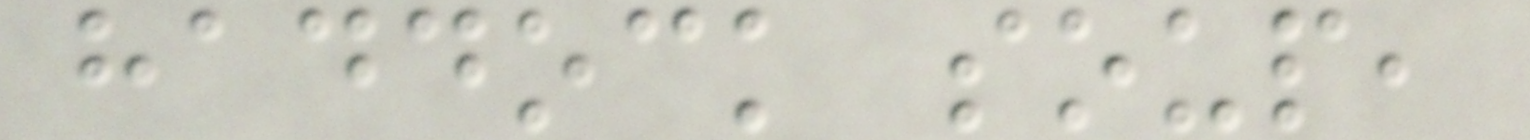haddock soup,
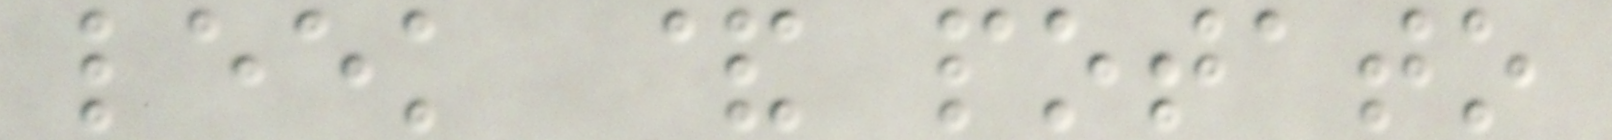leek & potato
